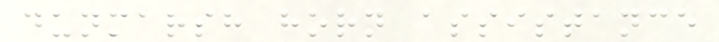dunmarsh horn assistance
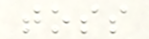toss
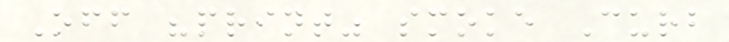Off "print" smoke Curb
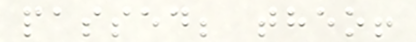passed; theo!
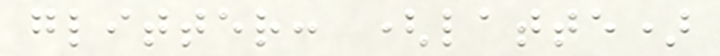glitter: (latte)
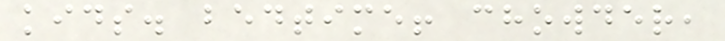kids. bedtime! chowder,
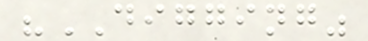"DIGGING"
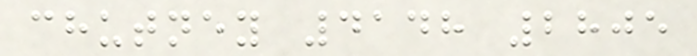chutney 4148 2805
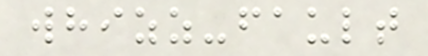whizz-fault
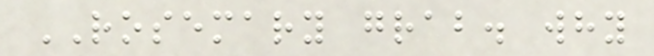ROSEMARY grab. why
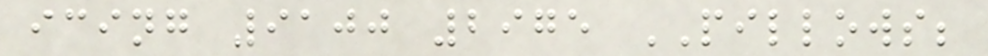icing 9100 2975 PILLOWS;
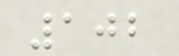102
